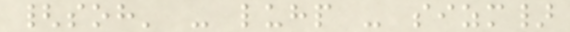{soh' - luhp - sizm}
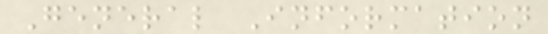General Information
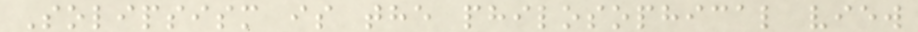Solipsism is the philosophical view
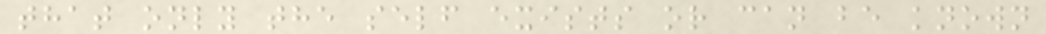that only the self exists or can be known
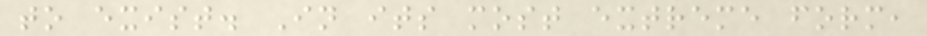to exist. In its most extreme form,
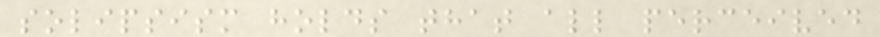solipsism holds that all perceived
